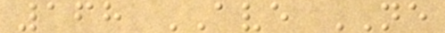168 AVE NE
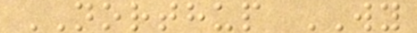NORTHUP WY
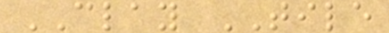CLAY TILE
